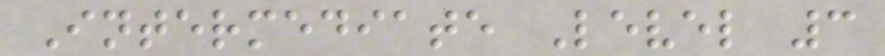Intermediate Level 3
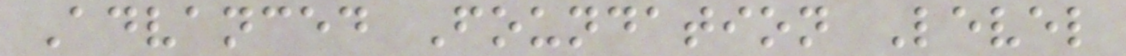Advanced Foundation Level
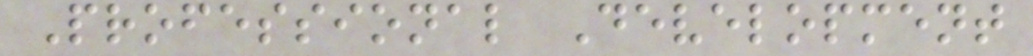Professional Development
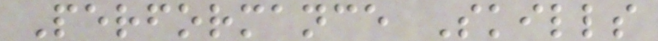Performance Skills
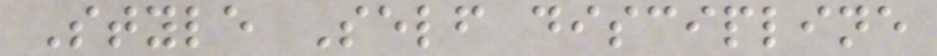Style Self discipline
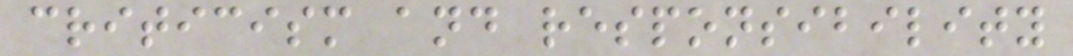criticism and responsibility
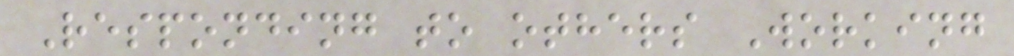Responding to others Working
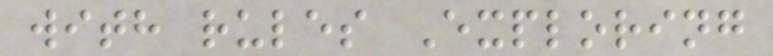with rules Exploring
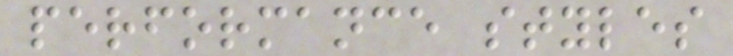performance styles
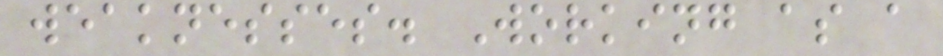weaknesses. Working as a
